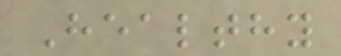Healthy
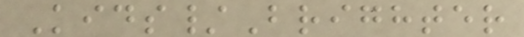Kids/Brighter
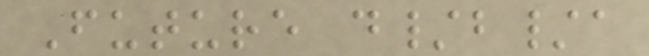Future d/b/a
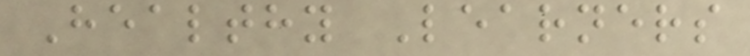Healthy Learners
